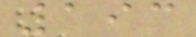193
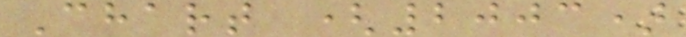Chart (2003)
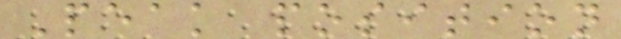Peak position
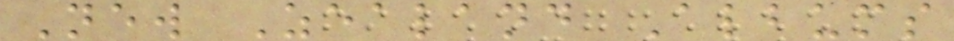New Zealand Albums
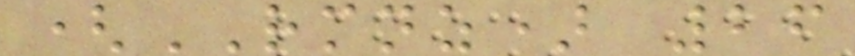(RMNZ) 26
